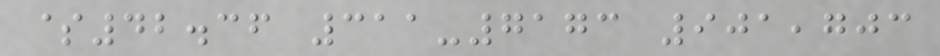$42.36 311-7173 901,703
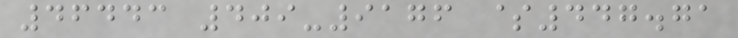46443 409-9176 $447.71
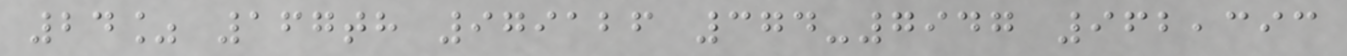24% 167th 979126 374-7947 962,393
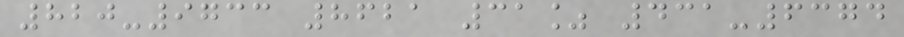820-9733 8621 31% 431-6374
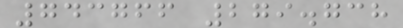743766 279.738
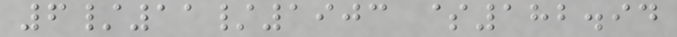6/11/1903 $182.94
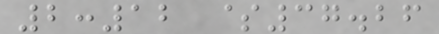2:12 $37.26
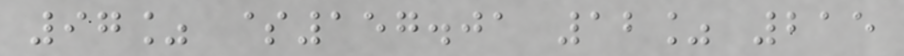97% $157.01 12% 215
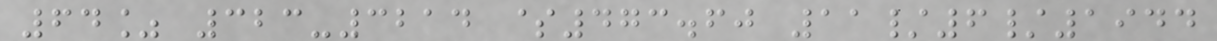64% 323-3214 $473.60 11/6/1944
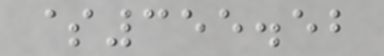$355.52
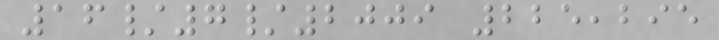16/7/2009 225,295
